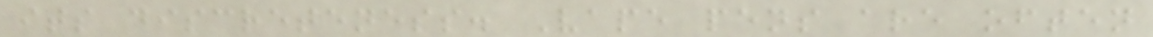its discreteness. Vape pens are often
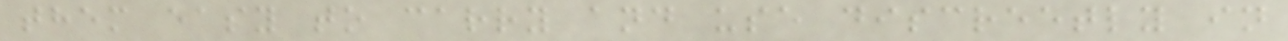them easy to carry and use discreetly in
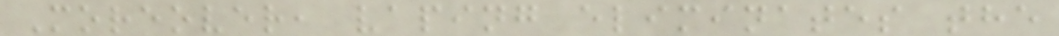Moreover, vaping eliminates the
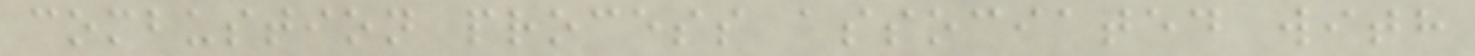combustion process associated with
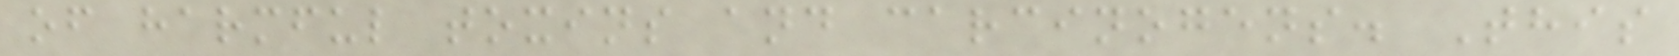of harmful toxins and carcinogens. This
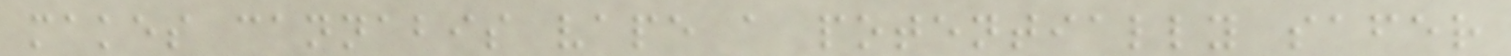makes cannabis vape a potentially safer
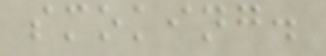smoking.
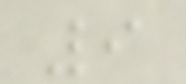9
